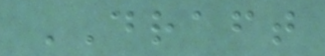DRAFT
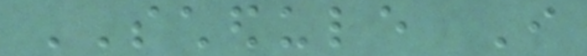SCHEDULE I
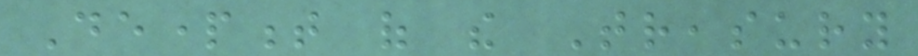Department of the Treasury
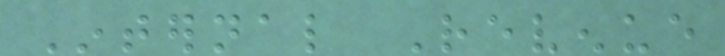Internal Revenue
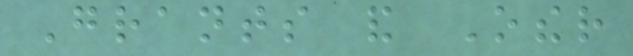Grants and Other
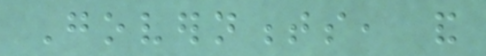Governments, and
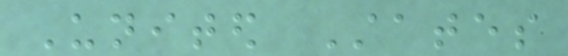United States
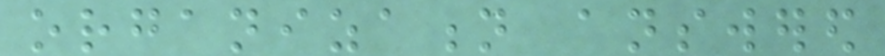organization answered
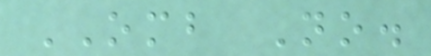OMB No.
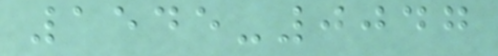1545-0047
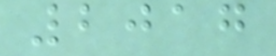2017
